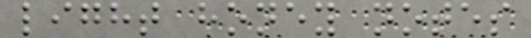light honey notes
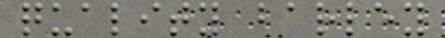quality barley
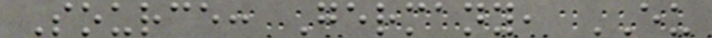Source: Germany, EU
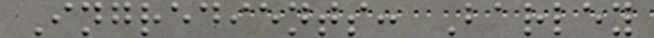Ingredients: Barley
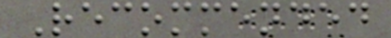Recommended
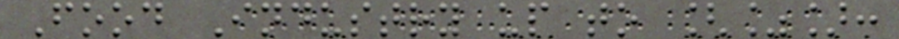Food Industry up to [%]:
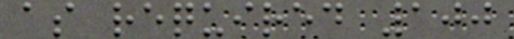as required 100
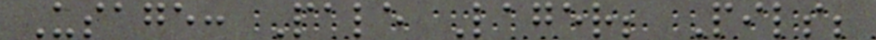Usage: Pale Lager; Pils;
